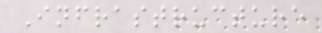Infrastructure
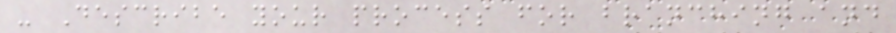- Describe your process for branching and
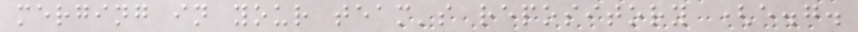merging in your team's repository (e.g.
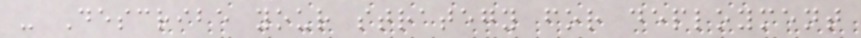- Describe your strategy for deployment
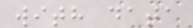with data
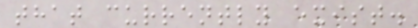that currently exist.
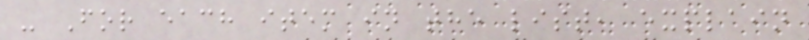- For each item in the list, explain
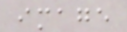image
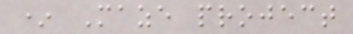* Maze project
